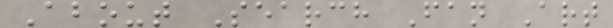About Search Fan Art
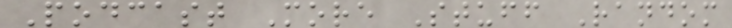Podcast More Stuff Random
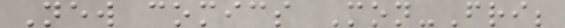New comics Mon-Fri;
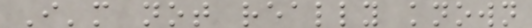I'm not really known
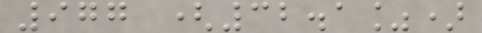977 (32.1%)
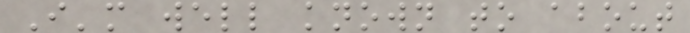I'm well known to about
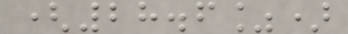(28.6%)
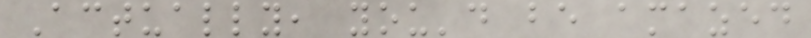Actually, you'd be amazed
